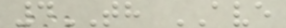4TH AVE
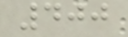400
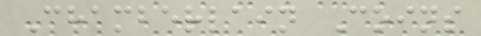Chamberlain Coins
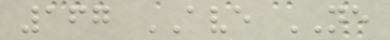167 AVE NE
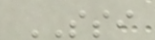SSI
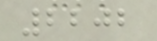2202
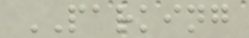PARKING
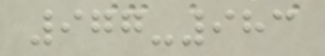977-983
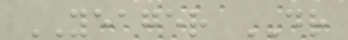YEAGER DR
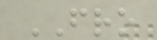FRO
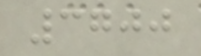3700
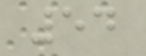54
